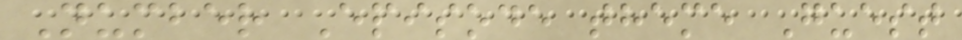Number Episode theme Guest
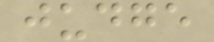judge
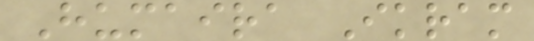Humaira Ikram
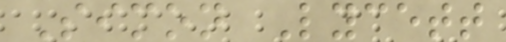Simon Lycett
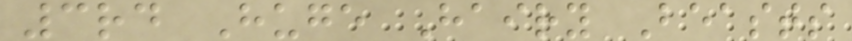3rd Huge Hairy Beasts
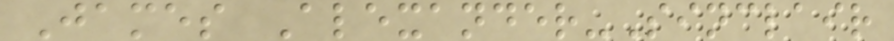James Alexander-Sinclair
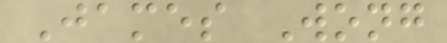James Wong
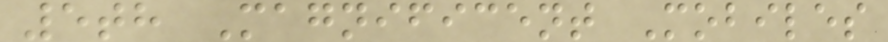5th Magnificent Mobiles
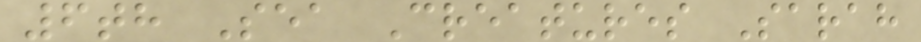6th Sea Creatures Sarah
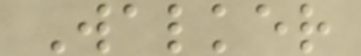Walker
